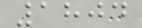1804
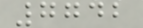7742
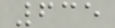635
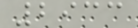2933
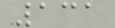131
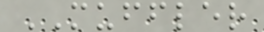MUFFLER
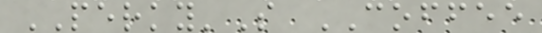PERKY'S COFFEE
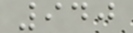940
